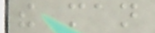the man
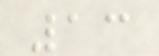13
